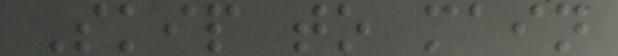Skip to main
